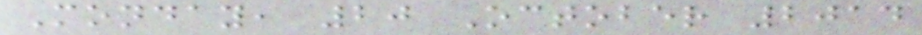Monday, 20 October 2014
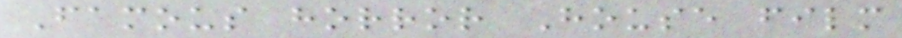Famous horror House film
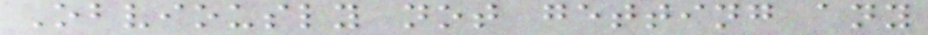Obviously not getting any
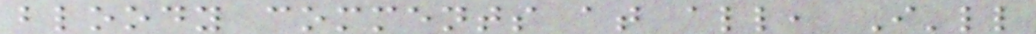bloody comments at all, I'll
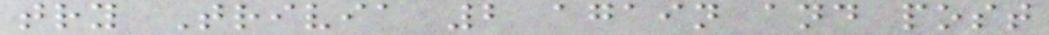try Trivia 2 again and post
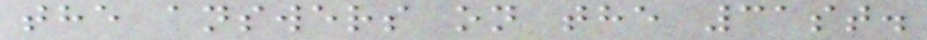the answers on the 31st.
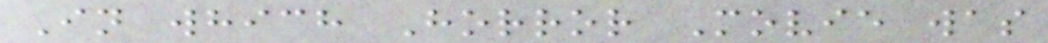In which Horror Movie was
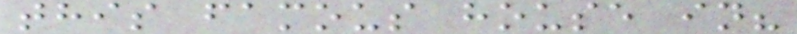this famous house in?
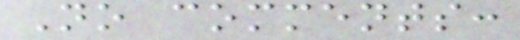No comments:
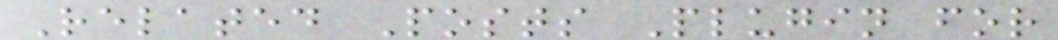Related Posts Plugin for
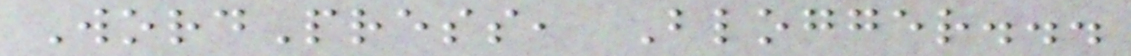WordPress, Blogger...
